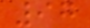97
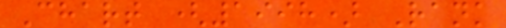Chart (1998) Rank
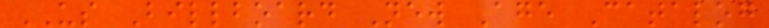US Billboard New Age Catalog
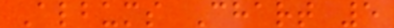Albums Chart 5
